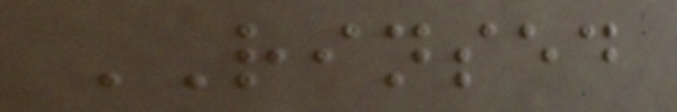RINSED
